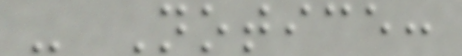- Notice:
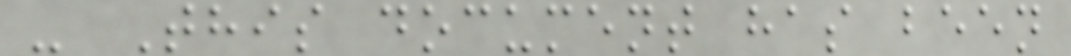- This document has been
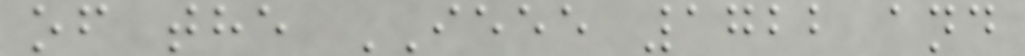of the IEEE 1722 and
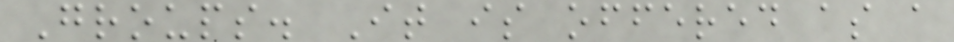Groups. It is offered as a
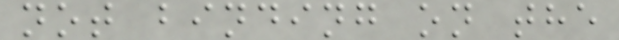not binding on the
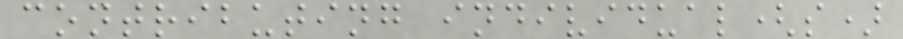contributing individual(s)
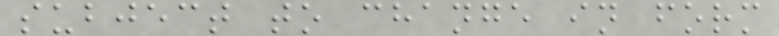subject to change in form
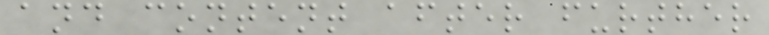and content after further
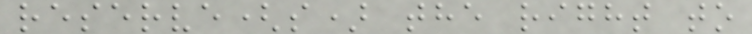reserve(s) the right to
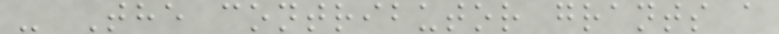- The contributor grants a
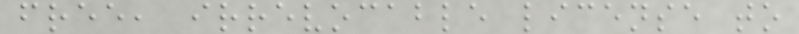free, irrevocable license to
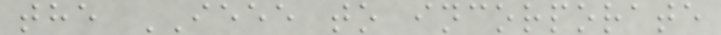the IEEE to incorporate
